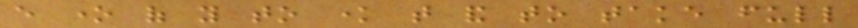every one of you to know that and to take full
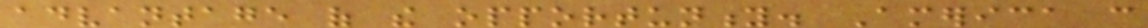advantage of the opportunity. America can
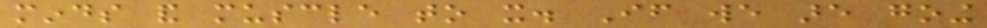minds and muscle to it. If we are going
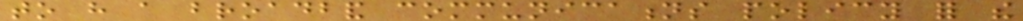to have a broadband communications policy for the
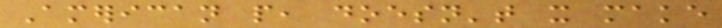American people, doesn't it make
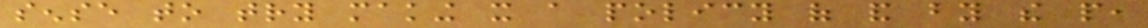sense to try making it a policy of and by the people,
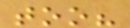too?
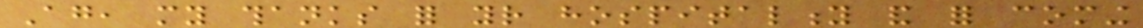Again, my thanks for your hospitality and for coming
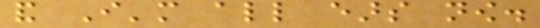and I'm all ears now.
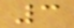3
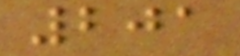201
